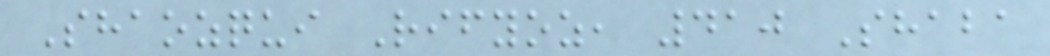Shaozqui Rifyoz, 410 Shaba
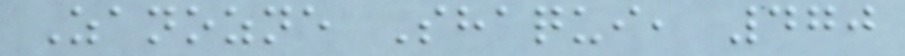Zanozne Shaqui, 470
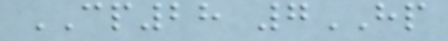CP28 7HP
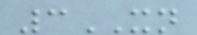3XN
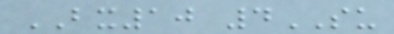BX10 4SU
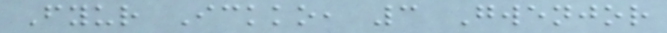Fyur Ickko, 3 Gwenjor
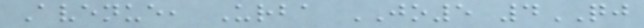Avenue, Urba JO5 4QJ
